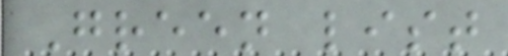Green list
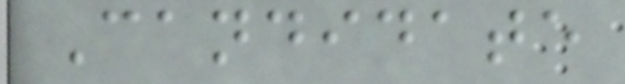Candidate
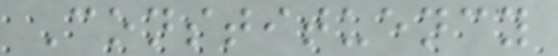Constituency
